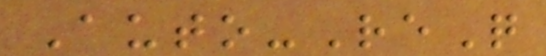Auto-ReQ
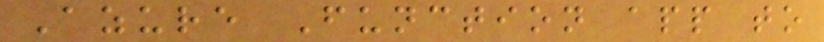Azure Function app to
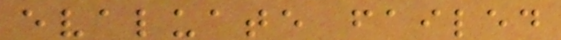evaluate failed
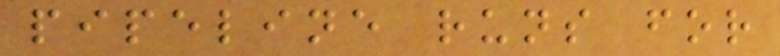pipeline runs for
